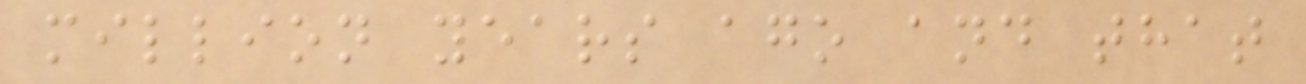million years ago and that
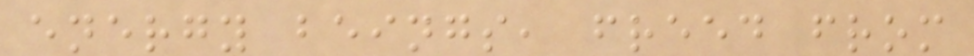energy beings, freed from
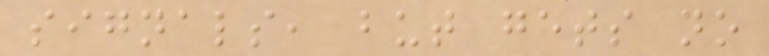signals, but gets no
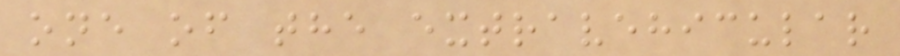one of the extravehicular
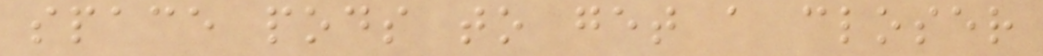space pods to get a closer
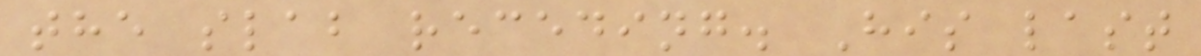the slab receding. His last
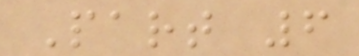Part 6
